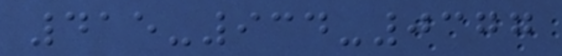415-934-0377
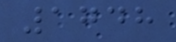1748
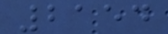2154
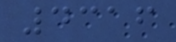4316
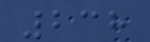238
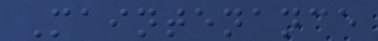Maintenance
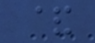&
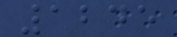1245
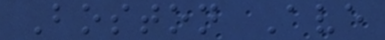Boston Ave
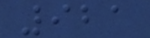921
